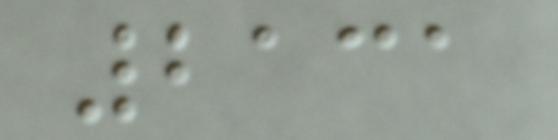2131
